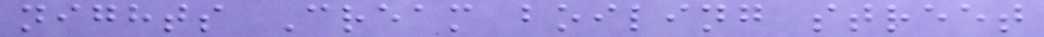nights Cream boiling street
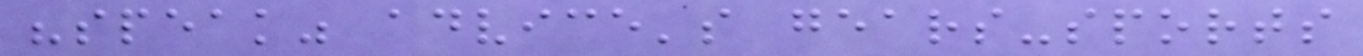"speak" advice's gears-sports
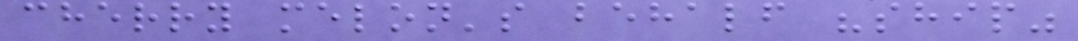cherry melon's behalf "ship"
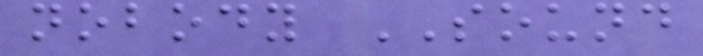nobody SOUND
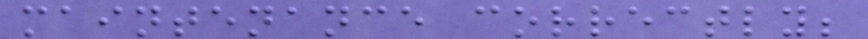maintenance correctly;
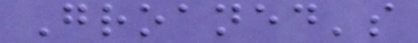Groaned's
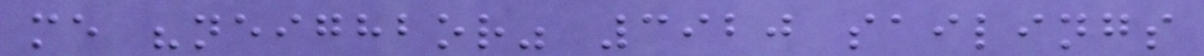me "neighbor" 3920 sailings
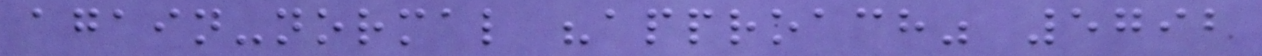again-normal "approach" 5792
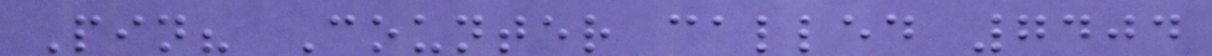Pin? Counter called 7404
